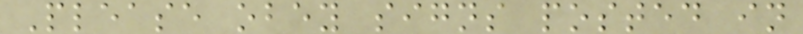Please obey signs posted in
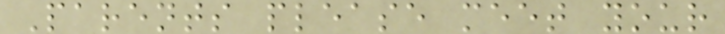Parents please meet your
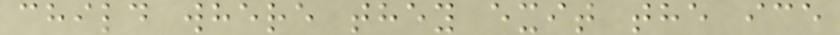child where they exit the ice
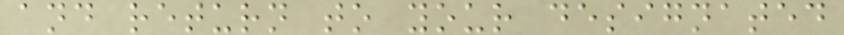and return to your designated
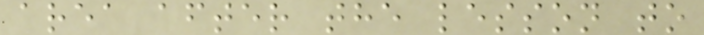area after the lesson to
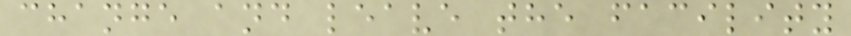change and leave the facility
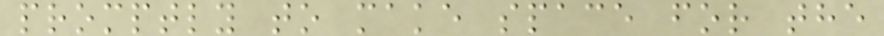promptly to make space for the
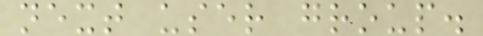next user group.
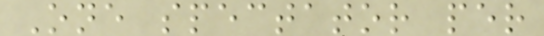One spectator per
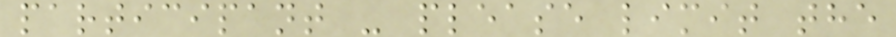participant - please limit the
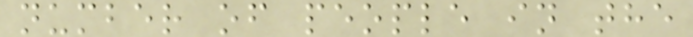number of people in the
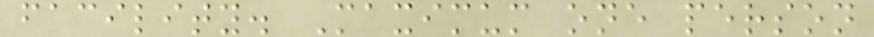facility. Maximum one person
